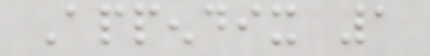Appendix 1
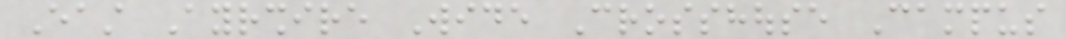East Ayrshire Wide Crosshouse Campus
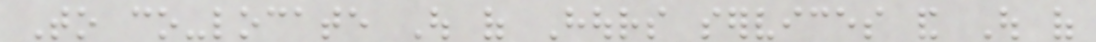To co-locate Out of Hours services and Out of
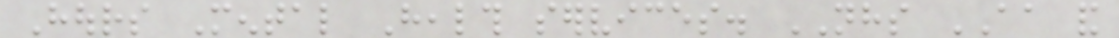Hours Mental Health services. NHS AA and
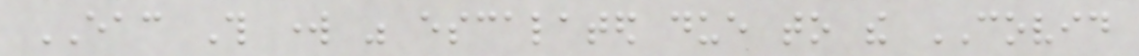EAC This work was escalated due to the COVID
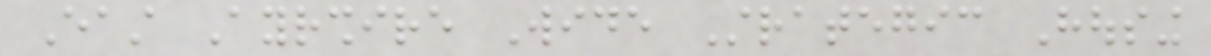East Ayrshire Wide Strategic Housing
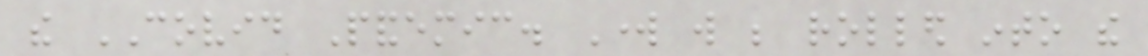the COVID Pandemic. Work will be rolled into the
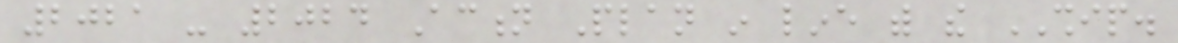2021 - 2024 Action Plan in line with the SHIP.
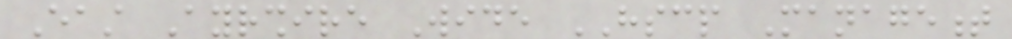East Ayrshire Wide HSCP Management
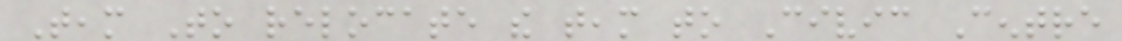Team To relocate the team to Civic Centre
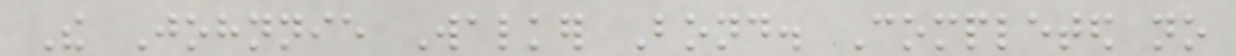The Johnnie Walker Bond. Completed no
